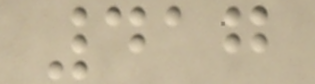417
